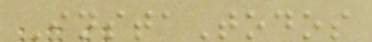InstaTodos
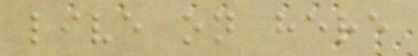live on here
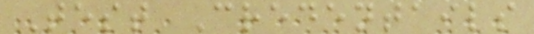Test Credentails
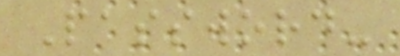Password-
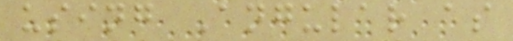using Angular as
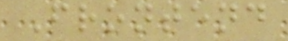Frontend
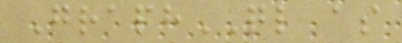GraphQL as
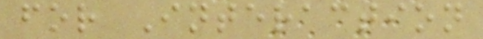for Interaction
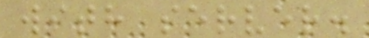with server.
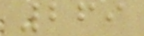269
